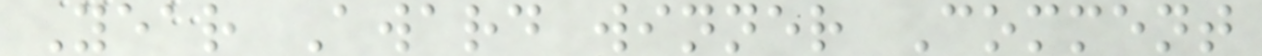Year Award winner Comment
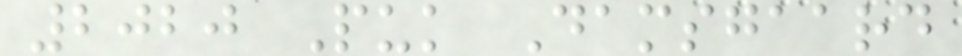2020 Puk Damsgaard
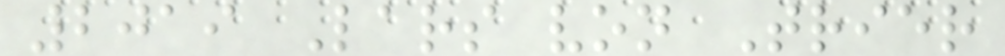2019 Lars von Trier
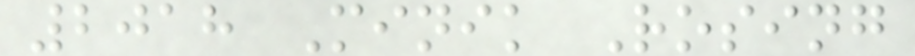2018 Minik Rosing
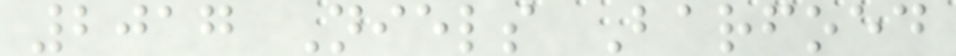2017 Niels Barfoed
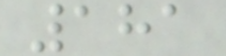181
